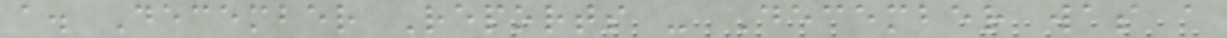a. December Reports - December was a
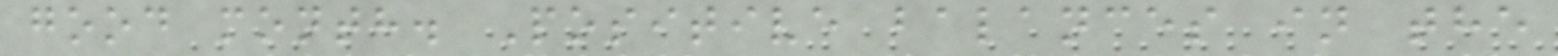good month. Positive balances in the
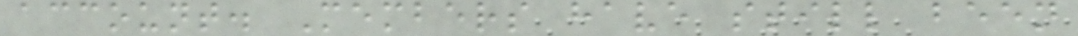account. Members have still been
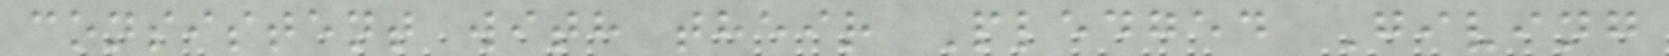consistent with their Pledged Giving
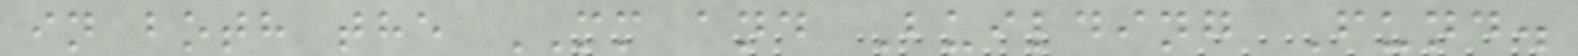in both the MM and Building Fund.
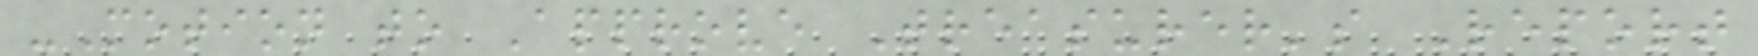-Motion to Approve Treasurer's Report
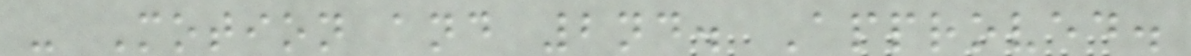- Motion and 2nd. Approved.
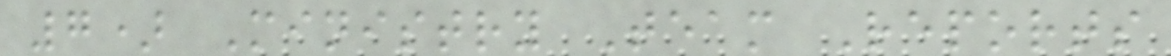7) Ministry Team Reports
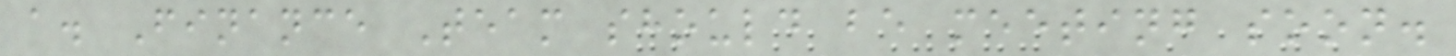a. Finance Team should be meeting soon.
